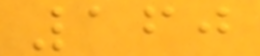160
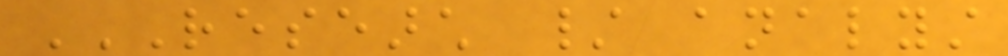RESEARCH / ANALYST
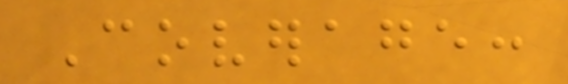Coverage:
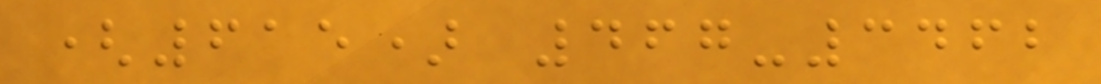(615) 467-3462
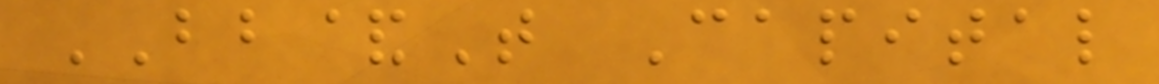BB&T Capital
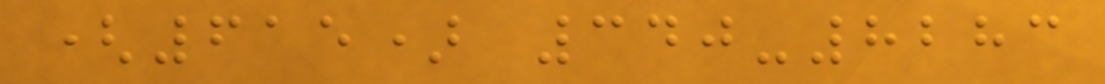(615) 340-8283
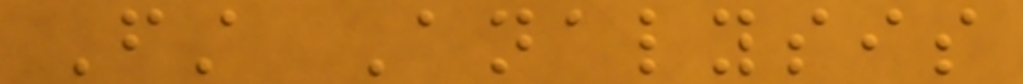First Analysis
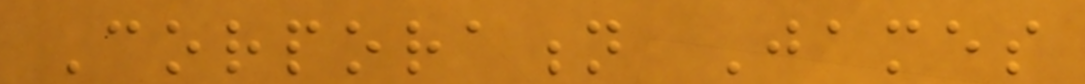Corporation James
